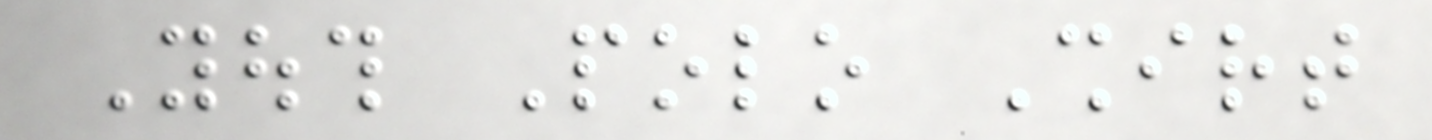Youth Polo Shirt
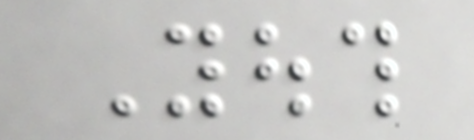Youth
